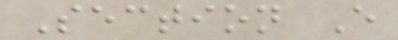Section E
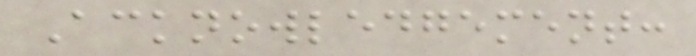Acknowledgement:
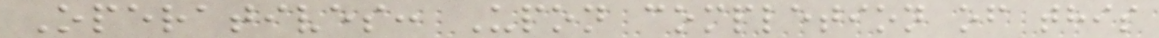Operatives: Upon completion of this
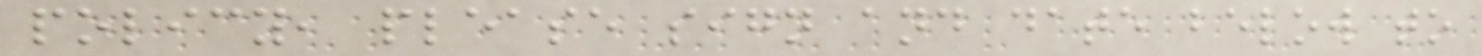policy, please sign and date below to
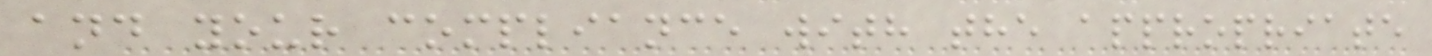and your compliance with the appropriate
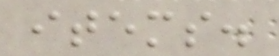items.
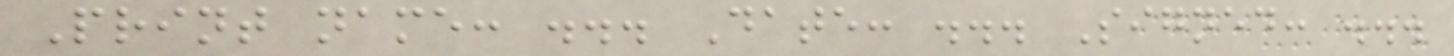Print name: ... Date: ... Signed: ...
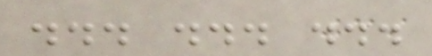... ... ...
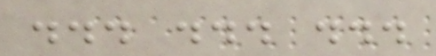... ... ...
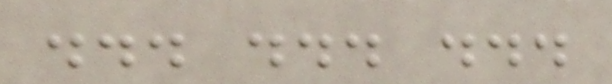... ... ...
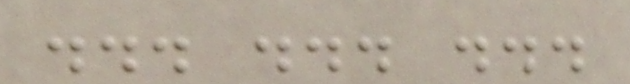... ... ...
